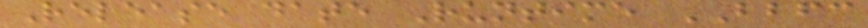Release date Runtime BBFC
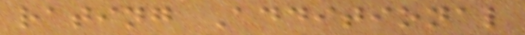rating Additional
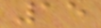15
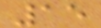15
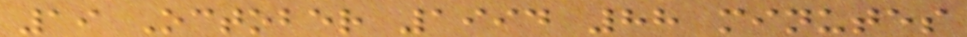19 October 1994 88 minutes
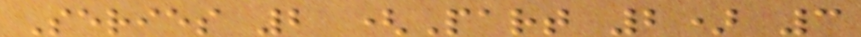Series 2 (Part 2) 3
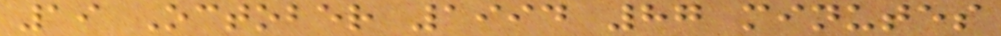19 October 1994 87 minutes
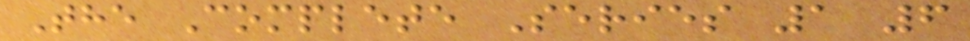The Complete Series 1 6
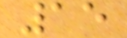15
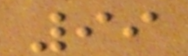99
